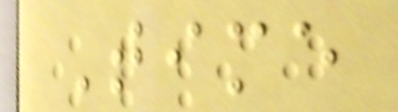Time
